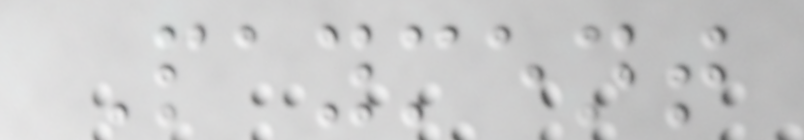Payment
